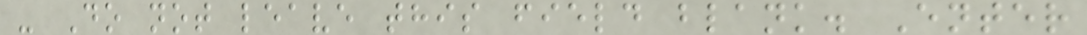- Do not leave this field blank. Enter
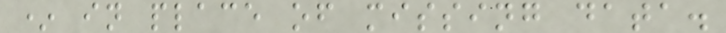* in place of missing data.
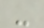-
